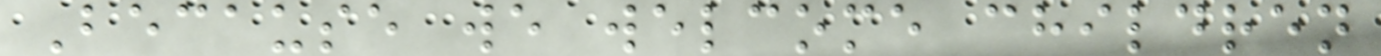Because we welcome children
